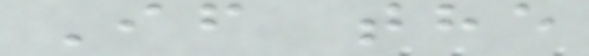If the
